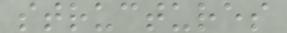structures
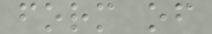form of
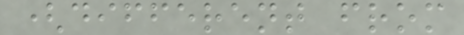(different from
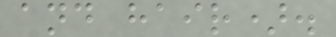and hair).
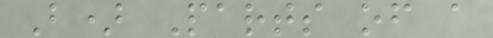B) Parts of a
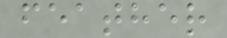feather
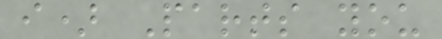i) Parts you
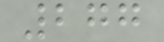277
